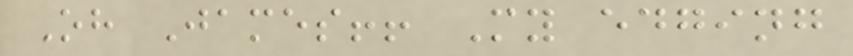Oh James!! My edging
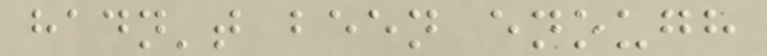hadn't been enough
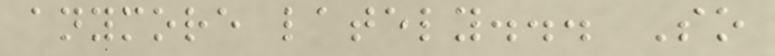anymore lately... So
